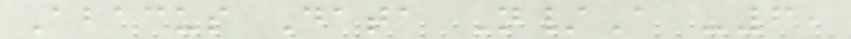Abacus Data N/A -6,
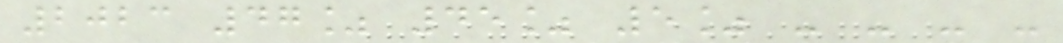2023 47% 45% 5% - - - -
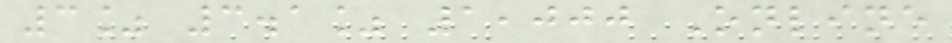3% 3.1% 1,000 Online
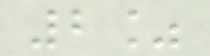2%
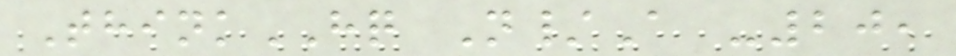ThinkHQ N/A -20,
